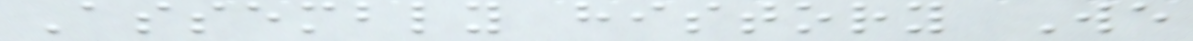Assembly history We
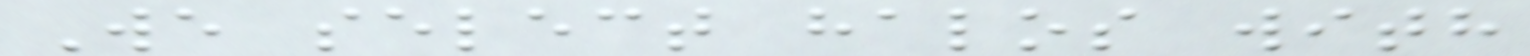We select halos with
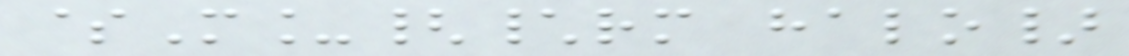$M_{\rm halo}
